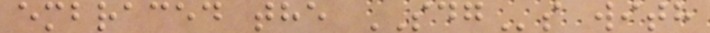embraced the SDGs with
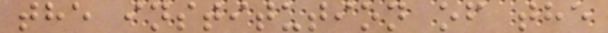the institution of the
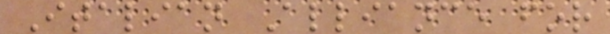Italian Alliance for
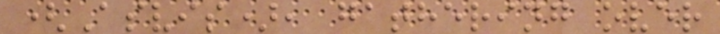(Asvis), gathering over
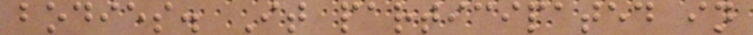bodies. It participated in
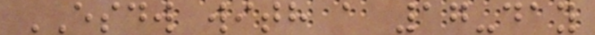ESDW with a 17-day
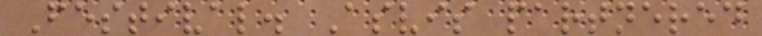Festival. Asvis partnered
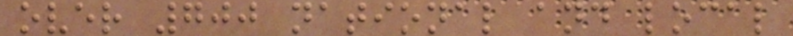over 700 national and local
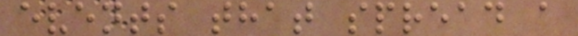events that spread a
